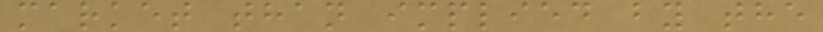market than implied by the
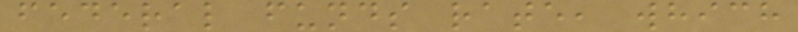federal funds rate, which
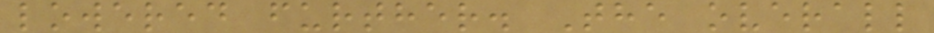lowered further. The overall
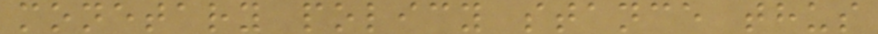monetary policy stance thus
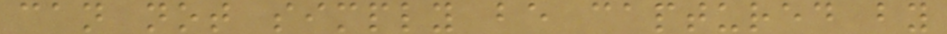can not simply be captured by
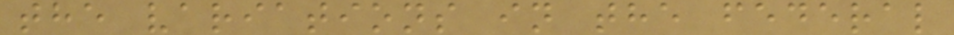the variations in the federal
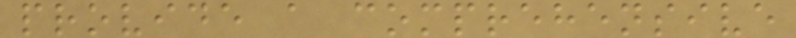provide a comprehensive
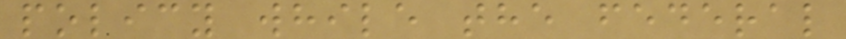policy while the federal
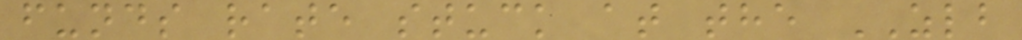funds rate stuck at the ZLB
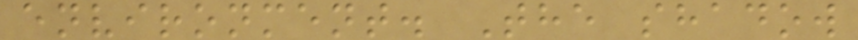environment. The shadow
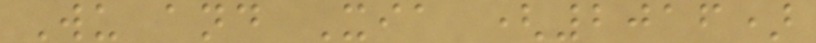Wu and Xia (2016)
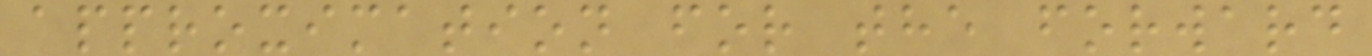approximation for the forward
